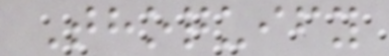Thoquify
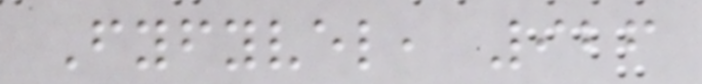Fyfyvel, 926
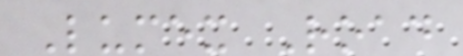Lumex Road
